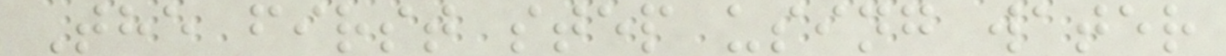The first step using water
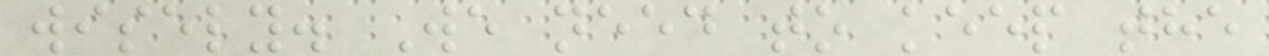wisely. We need to keep the
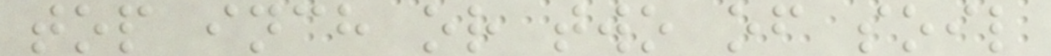top inch or two of soil
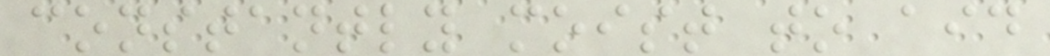constantly moist to aid
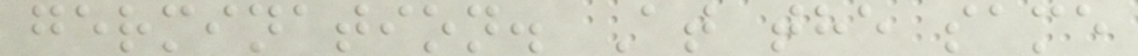germination. At the same
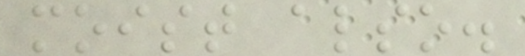moist also.
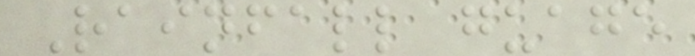Rainfall guage
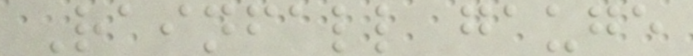Rainfall gauge
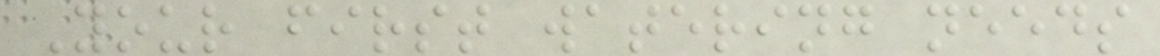Your first watering needs
